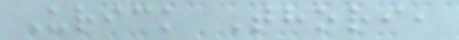Urick Thori,
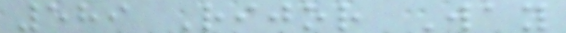589 Rijor Way
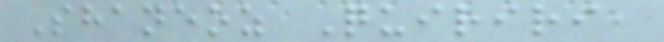Shaneoz Quiriri,
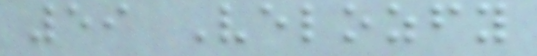59 Velozfy
